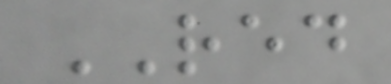RED
